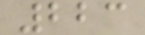223
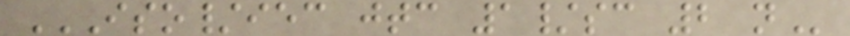ISO/IEC JTC 1/SC 2 N
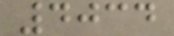4034
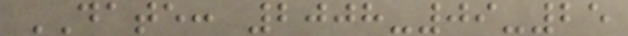DATE: 2008-09-25
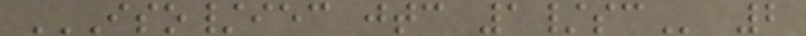ISO/IEC JTC 1/SC 2
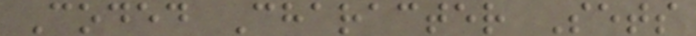Coded Character Sets
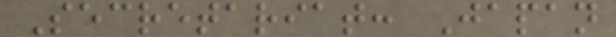Secretariat: Japan
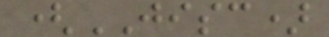(JISC)
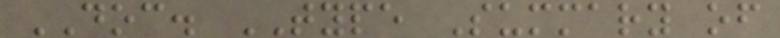DOC. TYPE Summary of
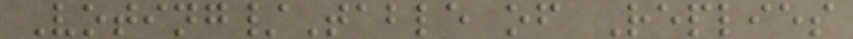Voting/Table of Replies
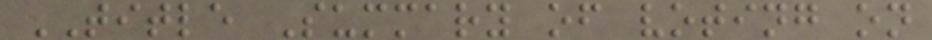TITLE Summary of voting on
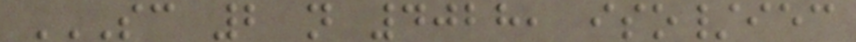SC 2 N 4028, ISO/IEC
